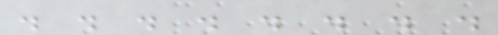. . . . . . . .
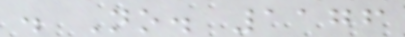. No. 1176
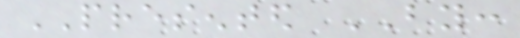PRESENTED BY:
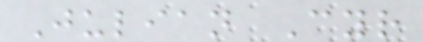Julian Cyr
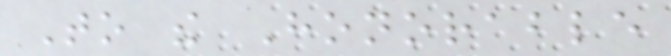To the Honorable
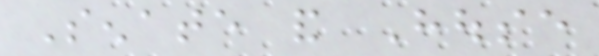Senate and House
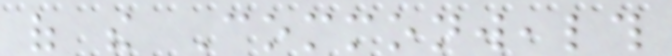of the Commonwealth
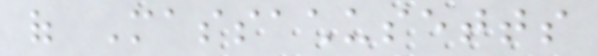of Massachusetts
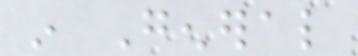in General
